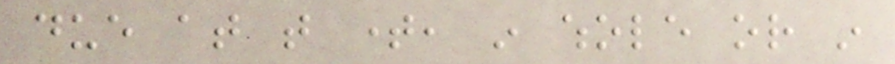due at that time, in whole or in
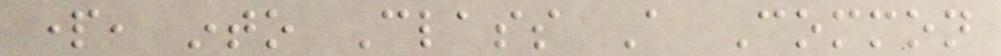part, into Class A Common
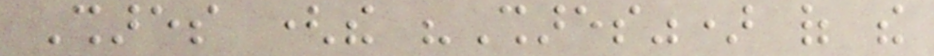Shares (the "Shares") of the
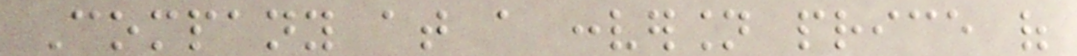Company at a conversion price of
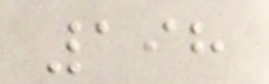198
